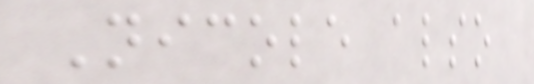Nicole also
